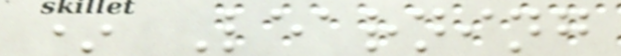* Learning
